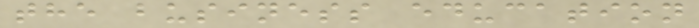the business education
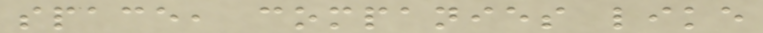space, companies like
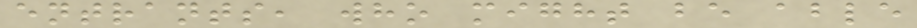entrants, who might be able
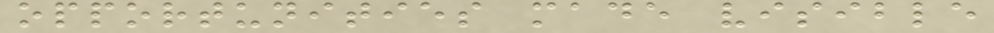opportunities made visible
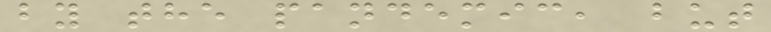by the pandemic, but
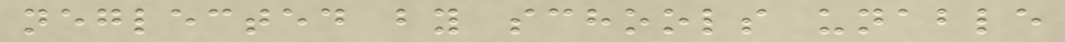neglected by schools unable
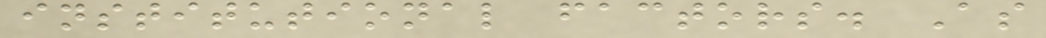institutional factors. As
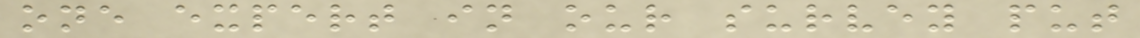one expert in our survey put
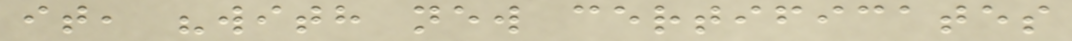it, "with new certificates
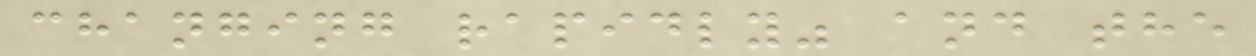changing rapidly" and the
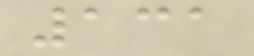131
